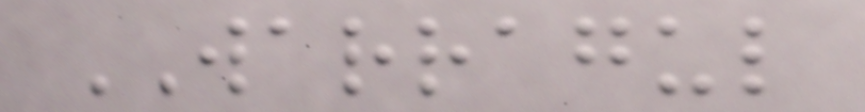WARRAGUL
